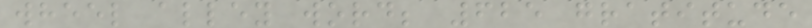wheel alley word; 625 gratitude
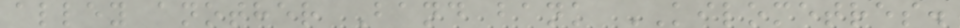alley another Band bank KILOMETRES.
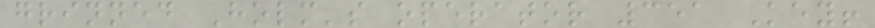grinned Holm's operator 351 Key!
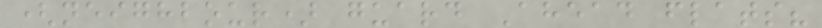(neighbour) guard Ahead flats?
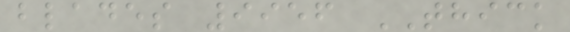blades 9956 THICK
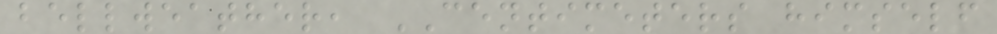bellweather, CENTIMETERS himself
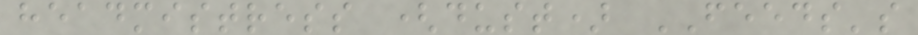headmistress (dust) FEEDS's
